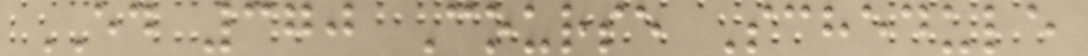ED 370 Course Schedule
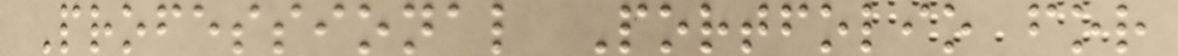Professional Portfolio for
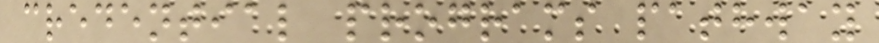credential programs pathway
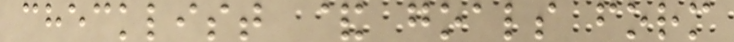checklist & goals form
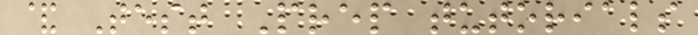& Test Prep tutorials
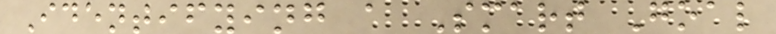Identifying a Smart Goal
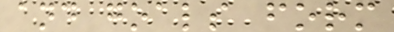and goals form
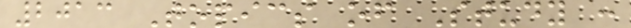2013 Topics of Study :
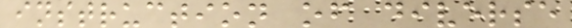instruction of diverse
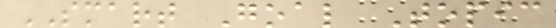SMART Goal Topic
